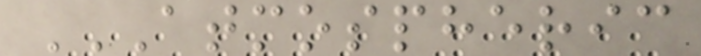ATMOSPHERIC
